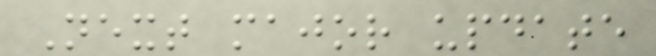Next major update
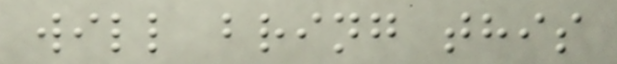will bring this
